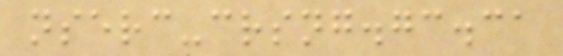nserc-crsng.gc.ca
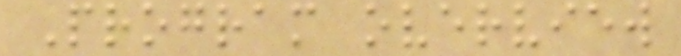Program overview
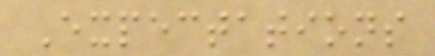Expectations
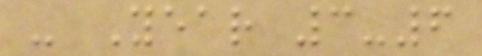- Year 3-6
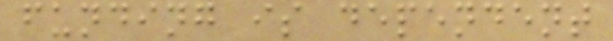funding is dependent
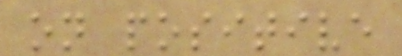on positive
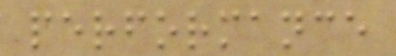performance
